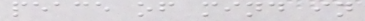peace of mind in
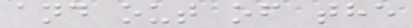and out of the
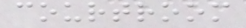courtroom
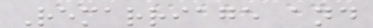Remarriage and
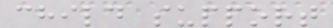child support
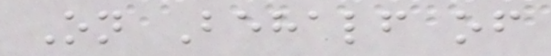On Behalf of
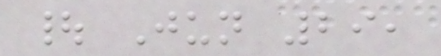| Jun 29,
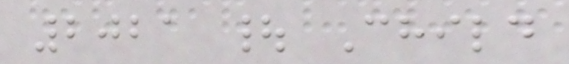2021 | Child
